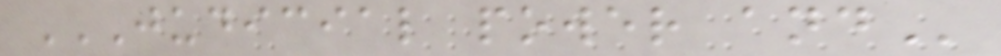JUDICIAL POWER AND
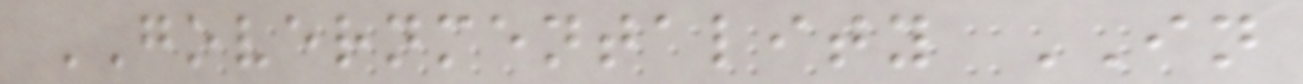GOVERNMENTALITY IN
